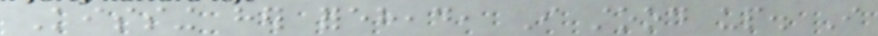Kissing her forehead, I stood up. I
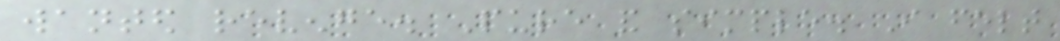wanted revenge. Pure and simple. I felt
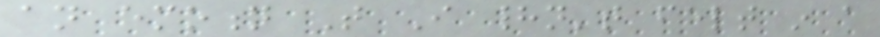an emotion That I hadn't felt in a
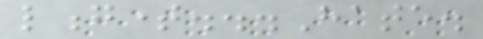longtime...Hate.
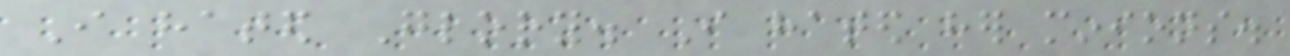I hated Glory. I hated her minions.
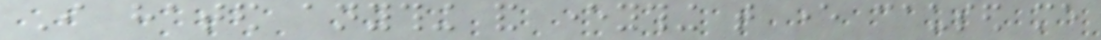I hated anything and everything that ever caused me
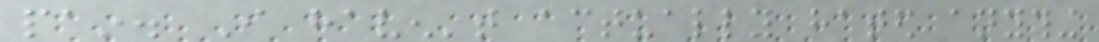pain. I haven't actually hated anything
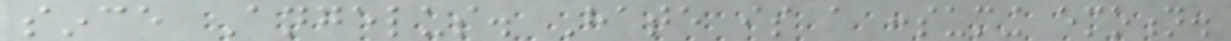since Angelus. Hate is a consuming emotion.
